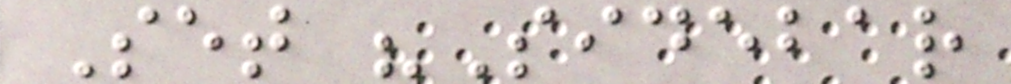Set "Sidebar
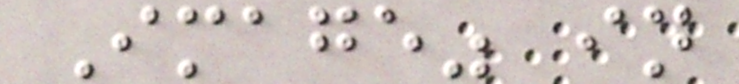Image" in
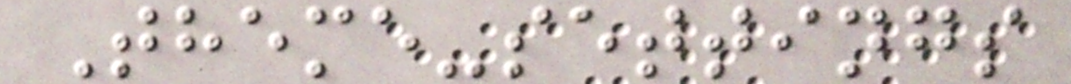Theme-settings
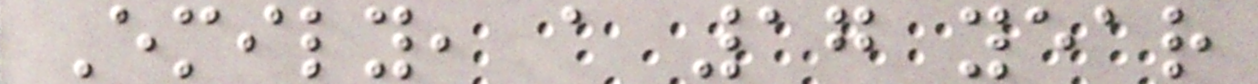Emily, a 17 year
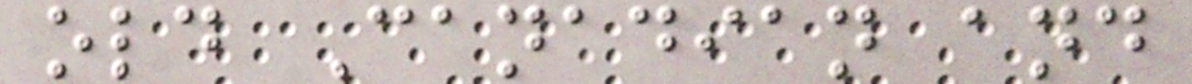old Canadian and
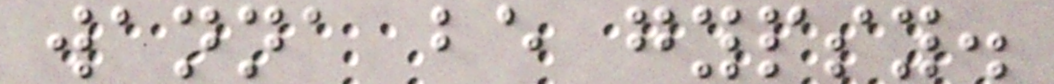wanna be gypsy.
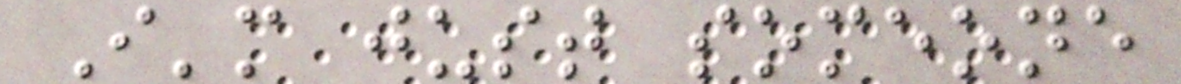I'm just someone
